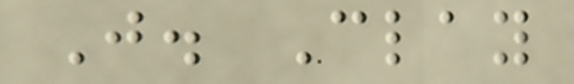J. Clay
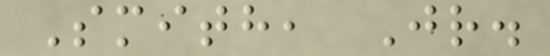Smith, Jr.
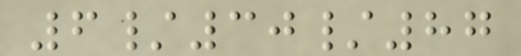6/30/87
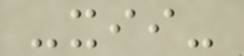-xii-
